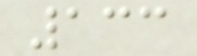133
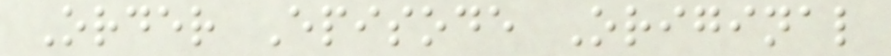Order Episode Original
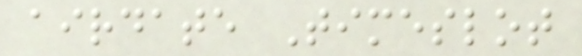airdate Timeslot
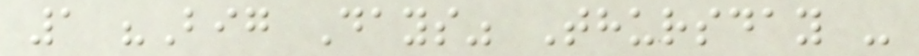1 "Big Days" Thursday -
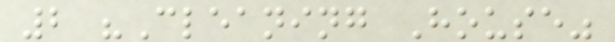2 "Cleaning House"
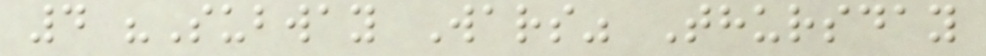4 "Subway Wars" Thursday
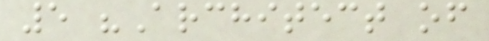5 "Architect of
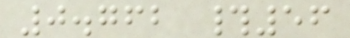0.762 #56
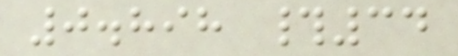0.898 #34
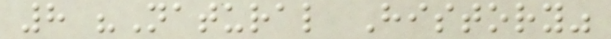8 "Natural History"
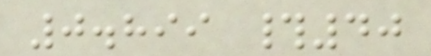0.899 #40
